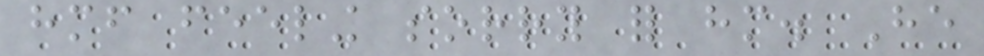himself feeling sorry for him. He
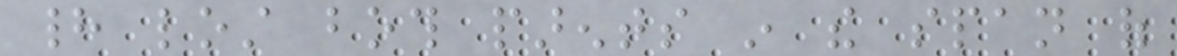had lost both parents in the span of
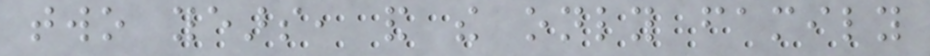two years, and the only family
